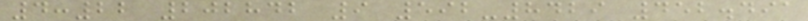4:22 202842 9 592-8429 452.491
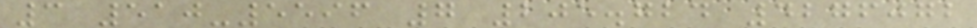3 510-5596 7 205.724 4276072
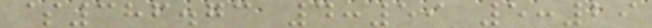$386.73 4:59 5:29
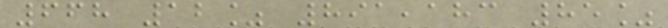668 12% 891,183 85%
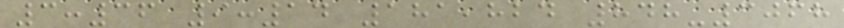3:36 9:14 181,824 848-3068
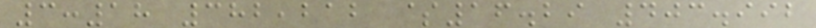3:18 382,212 $16.29 403.992
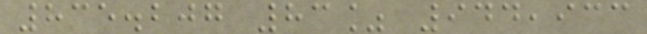835.207 83% 944,933
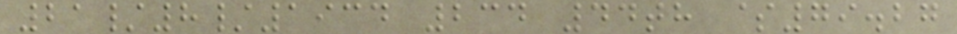21/8/1934 234 44th $79.27
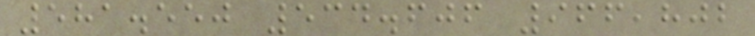581.550 534.606 966,802
